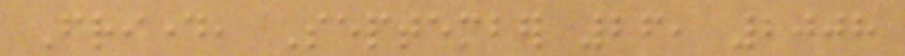Friday, September 26, 2008
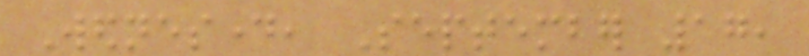Wednesday, September 17,
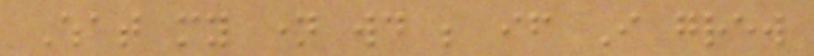What my name would be if I grew
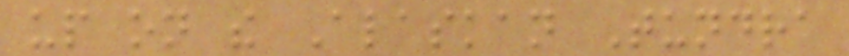up on the Alaskan Tundra
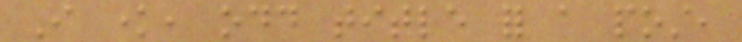I know, odd title for a post,
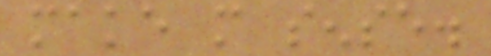make more sense.
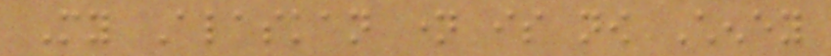My Alaskan name is now Cheney
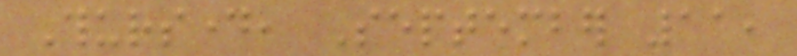Thursday, September 11,
